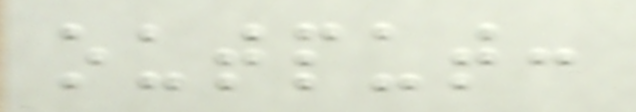output:
